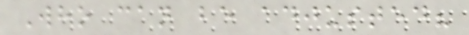Who can be adjusted?
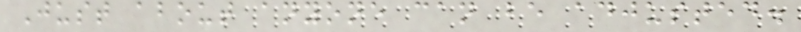Just about anyone can be adjusted.
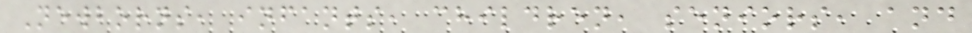Newborns, infants, children, seniors, and
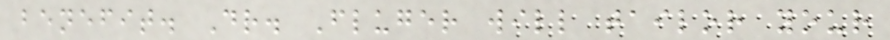benefit. Dr. Fluger will tailor your
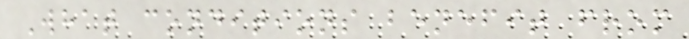What conditions benefit from
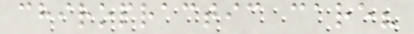chiropractic care?
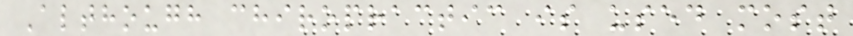Although chiropractic is used most
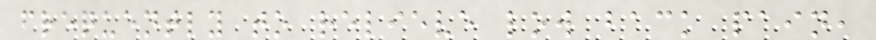frequently to relieve low back pain,
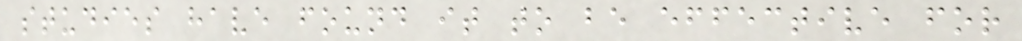studies have found it to be effective for
